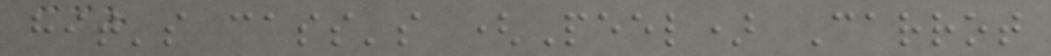hit's cass's (Peel) Carrot
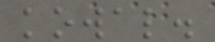kowal.
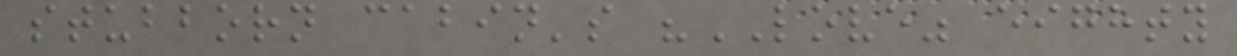stubborn cabin's "LOVE" eighty
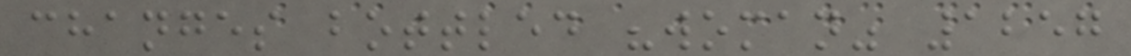changes bottled "woman" 1257
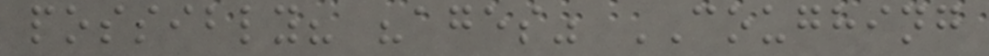possibly? "ages" COUGHING
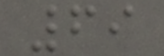69
